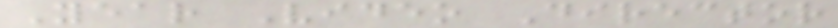Year Video Director
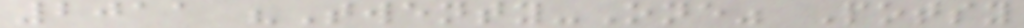2011 "Twenty-One" Potsy
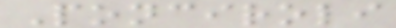Ponciroli
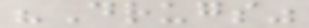"Drugs"
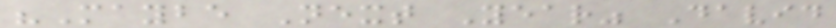"Maybe Next Year" David
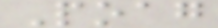Poag
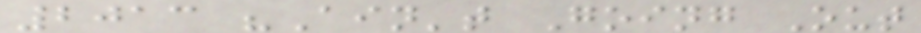2013 "Ain't Going Out
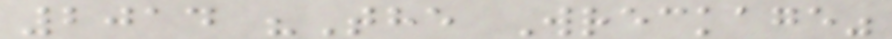2014 "The Wreckage"
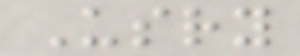Usry
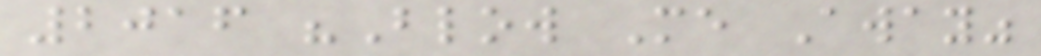2016 "Blow Me Away"
